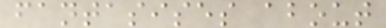fantasises about
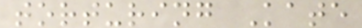torturing Kate
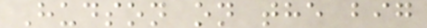Hudson on the big
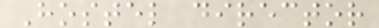Hostel director
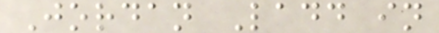Jordan Ladd in
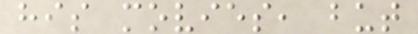his movies, but
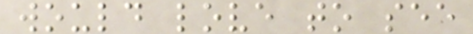would love to see
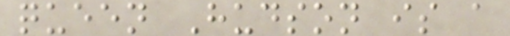queen Hudson is a
